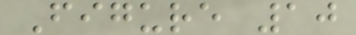Figure 10
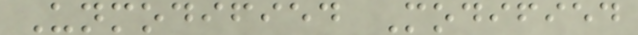Unmodified Modified
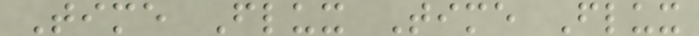Time Flux Time Flux
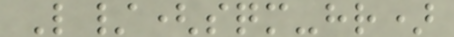L/(sqm-hr)
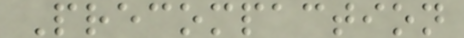Precompaction
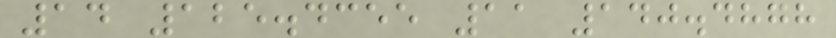14 125.4355 11 140.4878
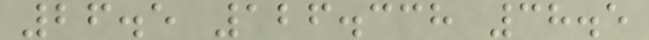26.5 126.338 38.5
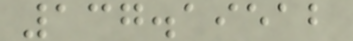137.19512
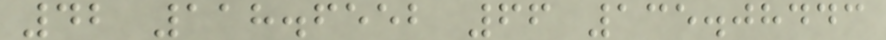42 118.6552 66 135.08443
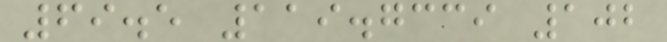69.5 119.7339 102
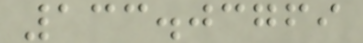133.03769
